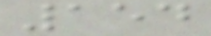154
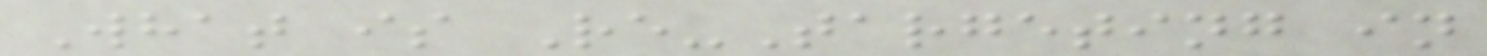What is Re-Targeting in
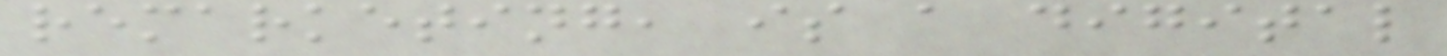remarketing, is a digital
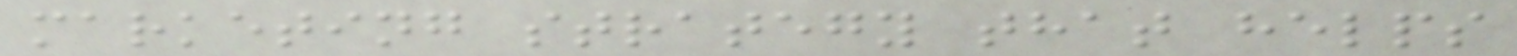marketing strategy that helps
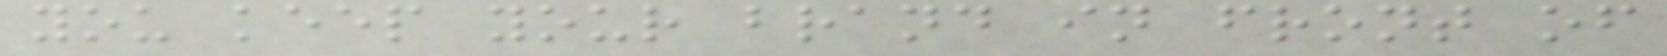you keep your brand in front of
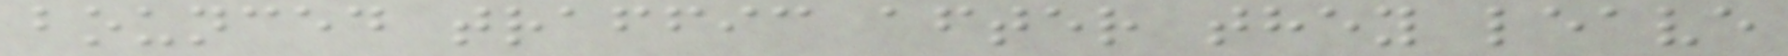bounced traffic after they leave
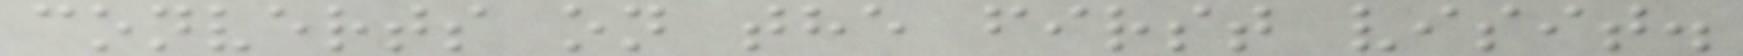converts on the first visit.
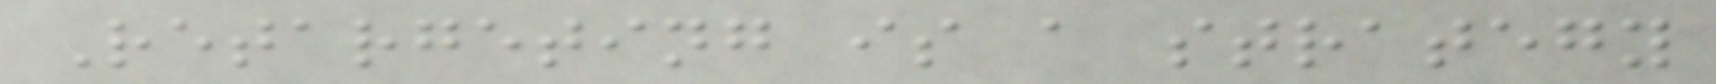Retargeting is a strategy
